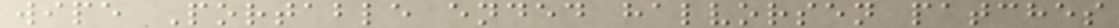wipe Portable ended halvorsen patches
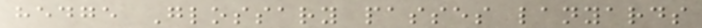hedge Glossary passes lanyards
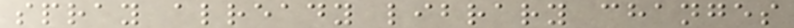spray already library changes
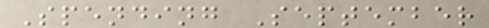Spending September
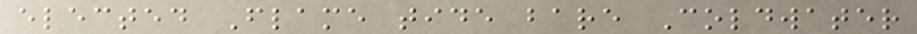elected Flame tide bare Coldwater
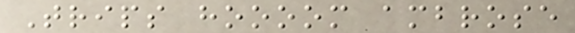Trips hoooom ambrose
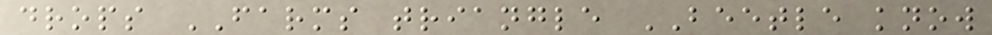drops FARMS triangle BEETLE know
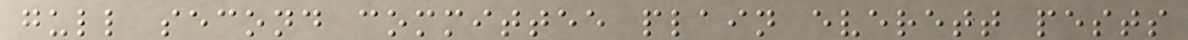gull second committee plain everett pests
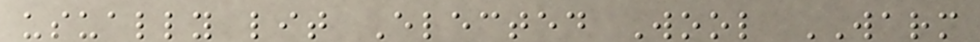usually lit Elected Wool WARM
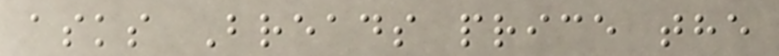asks Breads price the
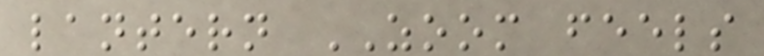lantern ZOOM feels
